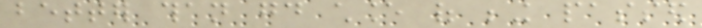better than good chance of being passed
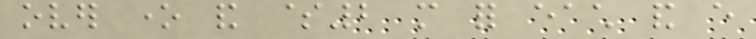over one and $2 more for each and every
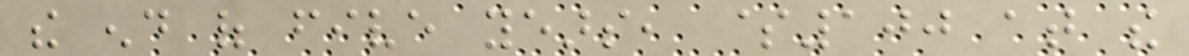the end of five years, $100 at the
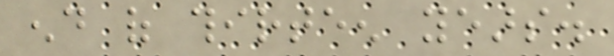end of thirteen years.
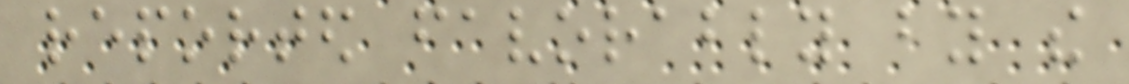reported favorably by the
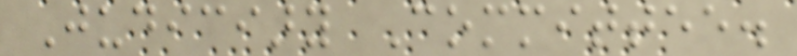Judiciary Committee.
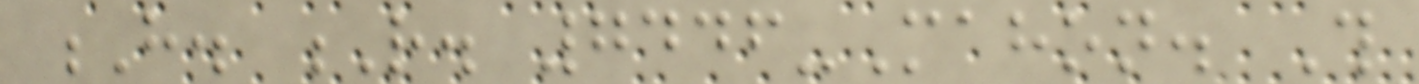H. R. 7446-Mahon. This
